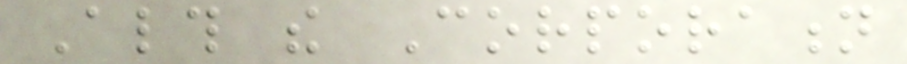Although the Corporation
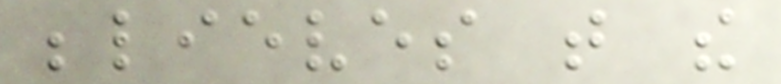believes that the
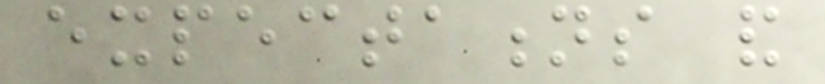expectations and
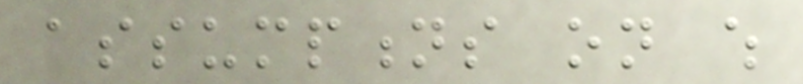assumptions on which
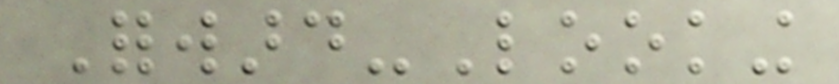Forward-Looking
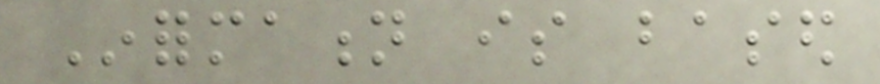Information is based
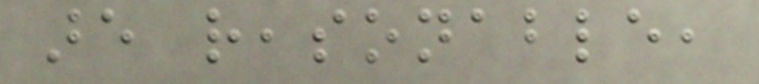are reasonable,
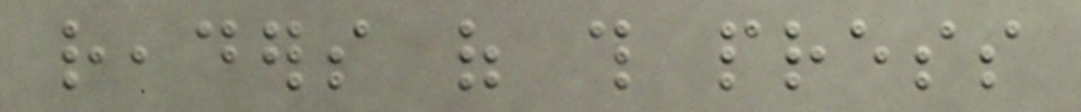readers of this press
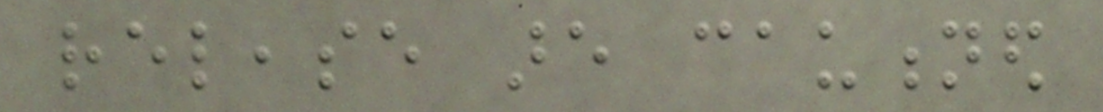release are cautioned
